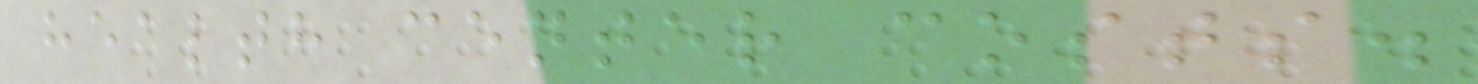health center costs.
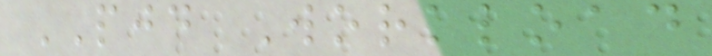PJD Workload
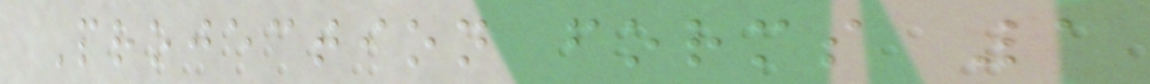Projection forms 1
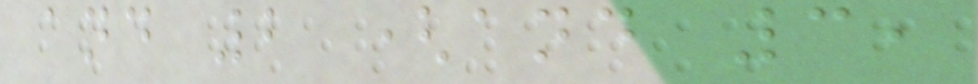and 2 (and 3,
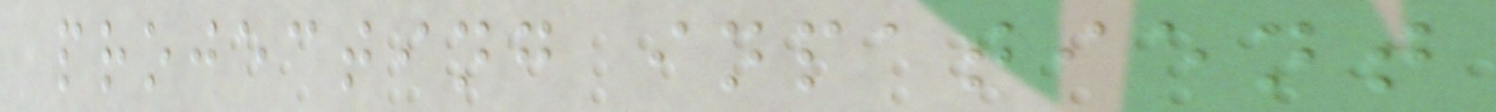projecting inpatient
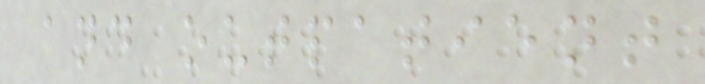and outpatient
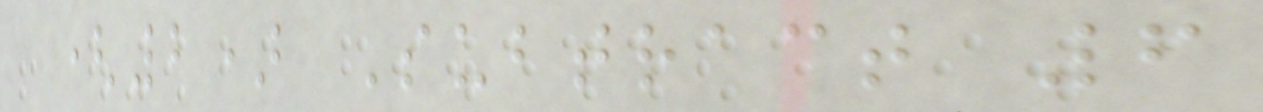(2) Subtract 6
